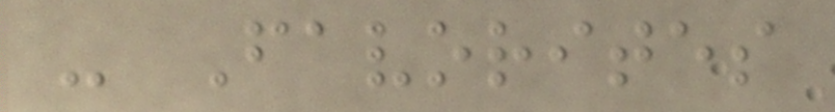- Favorites
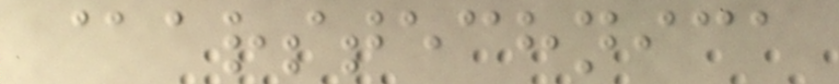@arstechnica
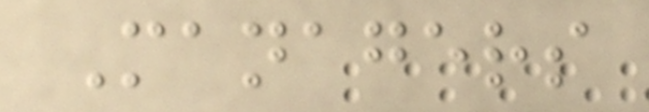Managers
